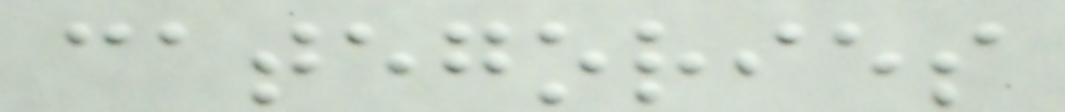categories
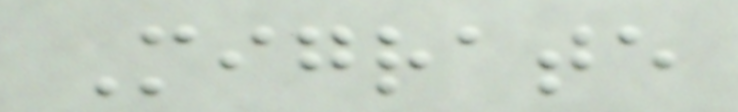Migrate
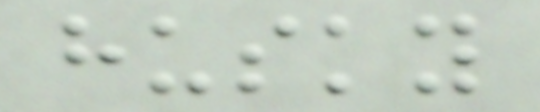husky
